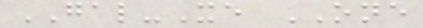GAL-Xe ONE
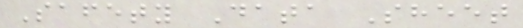Safety Data Sheet
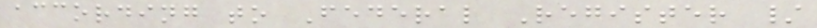according to Federal Register /
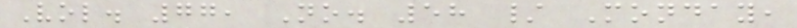Vol. 77, No. 58 / Monday,
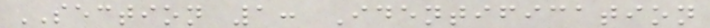SECTION 1: Identification
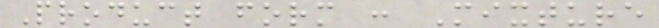Product form : Mixture
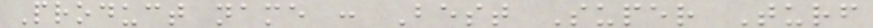Product name : Best Super Turf
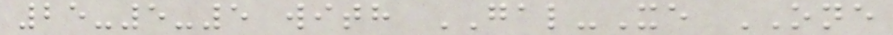25-5-5 with GAL-Xe ONE
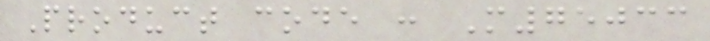Product code : M75033
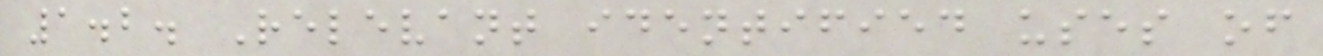1.2. Relevant identified uses of
